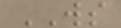WS
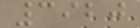3920
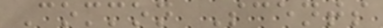Common Scents
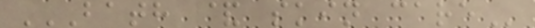BATH & SKIN CARE
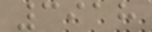3918
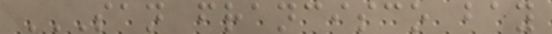SAN FRANCISCO BAY
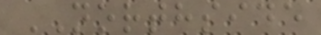NORTHSIDE
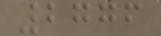2776
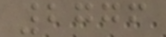2776
